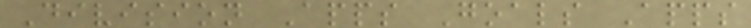Division Apps Goals Apps
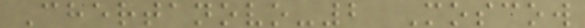Chertanovo-2 Moscow
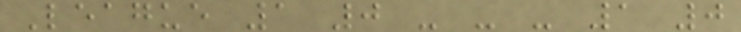League 1 0 - - - 1 0
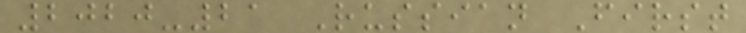2020-21 Russian First
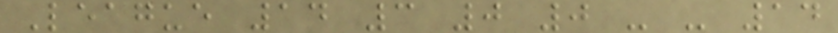League 14 3 0 0 - - 14
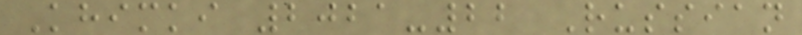Khimki 2021-22 Russian
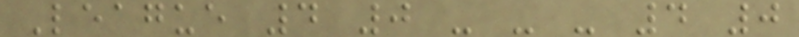League 4 0 - - - 4 0
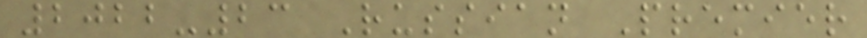2022-23 Russian Premier
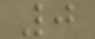0
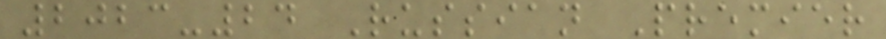2023-24 Russian Premier
